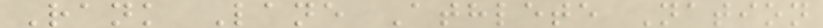Rank Lane Athlete Nation
